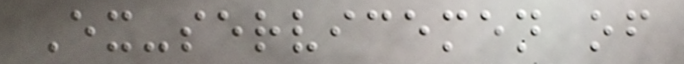Ex-servicemen of
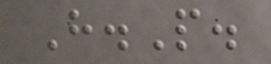H.P.
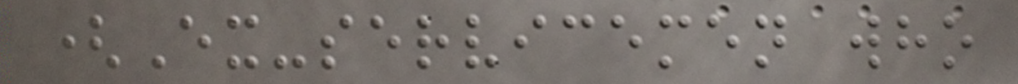(Ex-servicemen who
